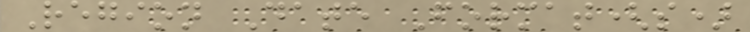Region Date Format(s)
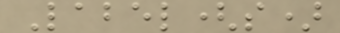Label(s)
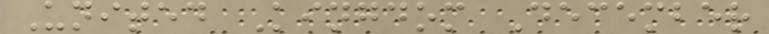United Kingdom December
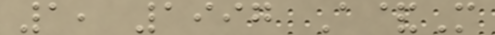1, 1997 A&M
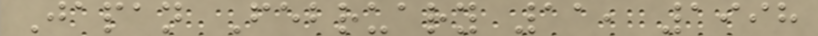Japan February 11, 1998
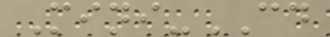Mini-CD
